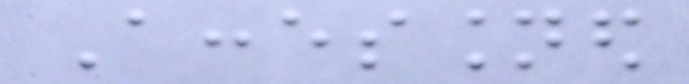Accessioned
